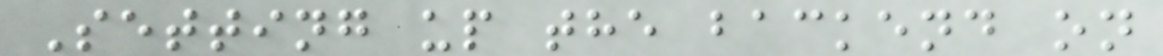Setting up the backend on
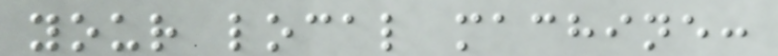your local machine:
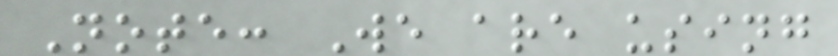Note: We are using
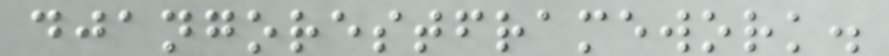djangorestframework.
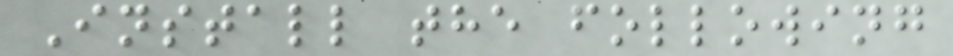Install the following
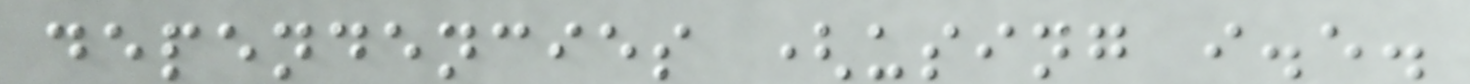dependencies (using i.e.
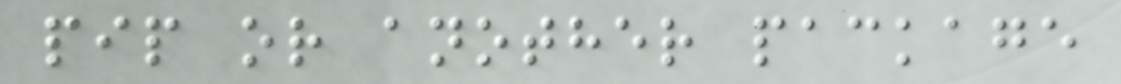pip or another package
